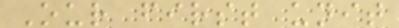Our first unit
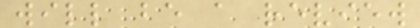will be a review
